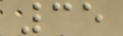35
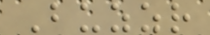Buzzr
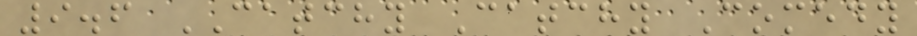9.6 CATCHY Catchy Comedy
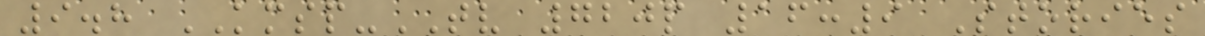9.8 KMSP-TV 720p 16:9 Stories
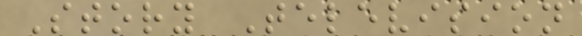Story Television
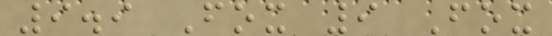9.9 Fox 9 Fox
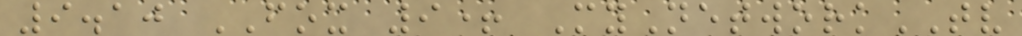9.10 FOX 9+ MyNetworkTV
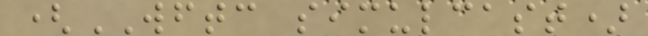(WFTC simulcast)
